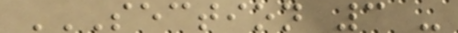SECTION 3 -
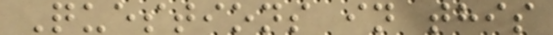Questions in this
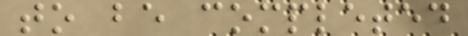to be completed
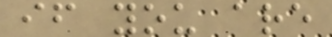if you are
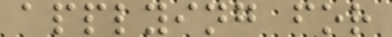applying for
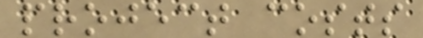project costs
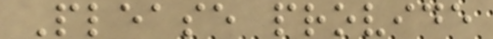Please provide
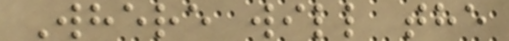Where will the
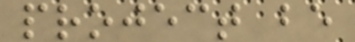project be
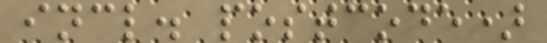incl. postcode)
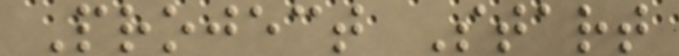Project Start
